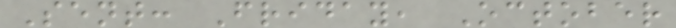Sent: Friday, October
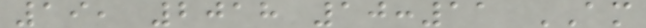19, 2018 10:11 AM
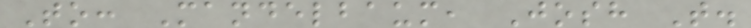To: Mandelbaum, Josh T.
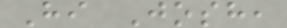Hi Josh,
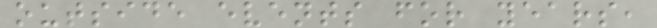outside events for years,
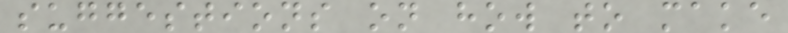suggestions on how to make
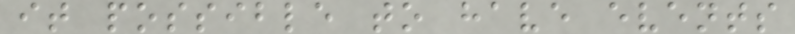it possible to have events
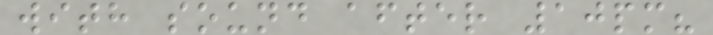with sound after 10pm?
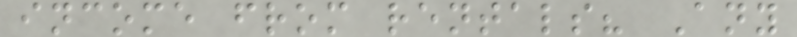income from rentals? Any
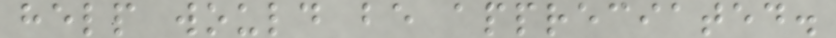help would be appreciated.
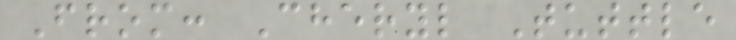From: Cheryl Tuttle
